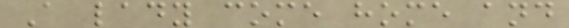A lady come home and
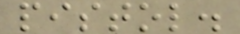pistol.
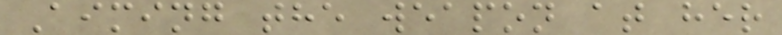Aiming the weapon at her
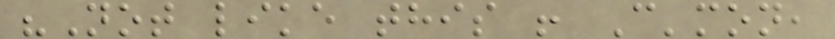"Not like this ! C'mon,
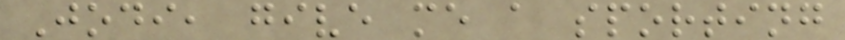Jodi, give me a sporting
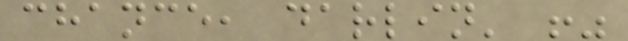chance, darlin' !"
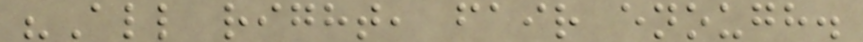"All right, fair enough.
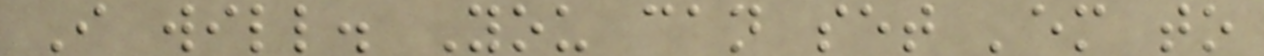I will. You can set 'em to
